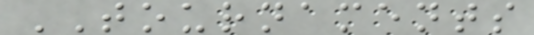TOURNAMENTS
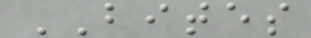BITES
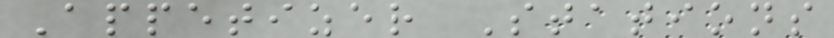Appetizer Stations
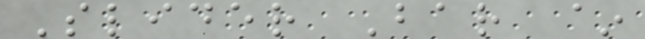Slider Bar ~
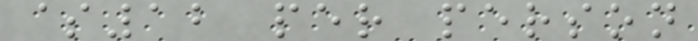$12 per person
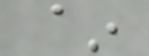~
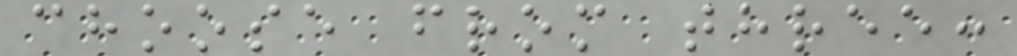choose from three:
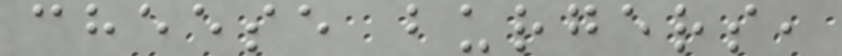cheese burgers,
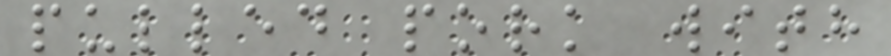pulled pork with
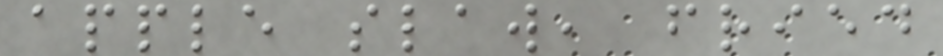apple slaw, fried
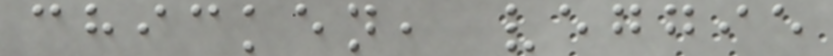chicken, veggie
